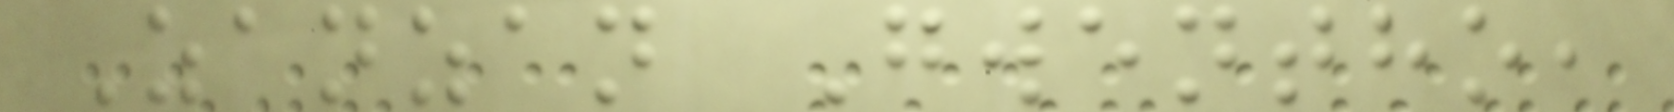Zanzan Gwentho,
